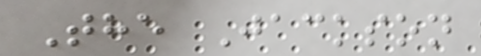The Jackson
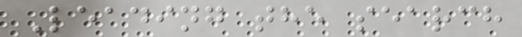Leading the search
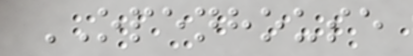OPENHOUSE
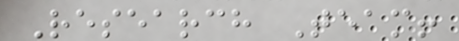Research Team!
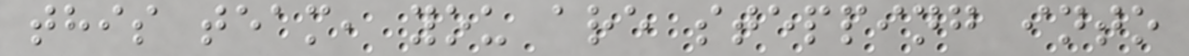this team, you are stepping into
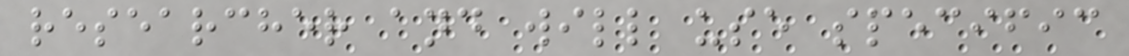researcher and will use specific
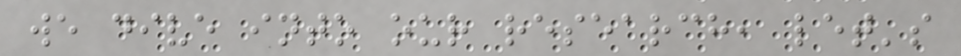we dive into our research, let's
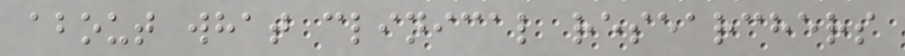about what clinical researchers
